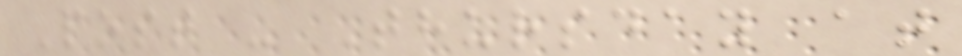Post - Thursday at
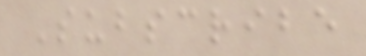Subscribe
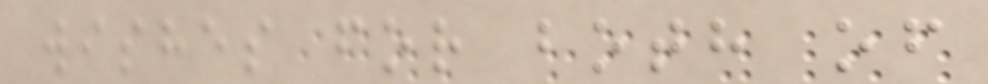wishes for both of
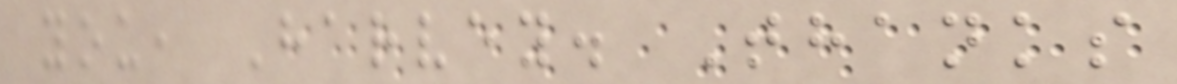you, Harvey. Thanks
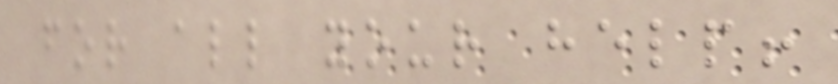for all your help!
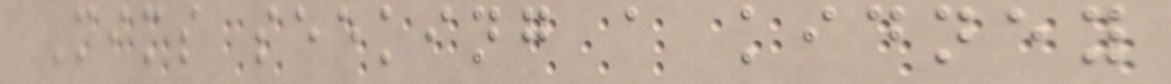Mims seeking a kidney
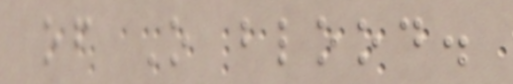of O blood.
